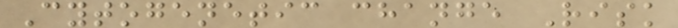Cytogenetic change Risk
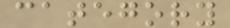category
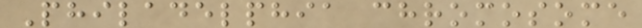Philadelphia chromosome
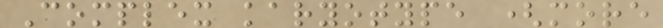Complex karyotype (more
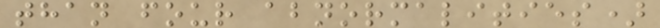than four abnormalities)
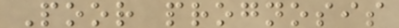Poor prognosis
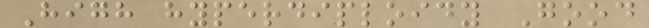High hyperdiploidy Good
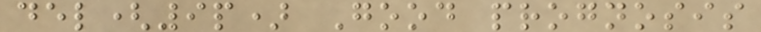del(9p) Good prognosis
